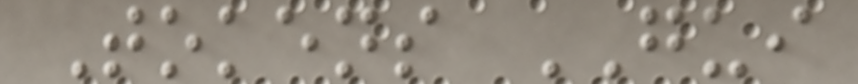Tokens GUI
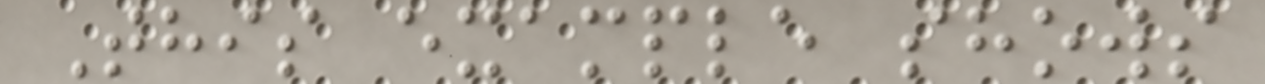This example shows
